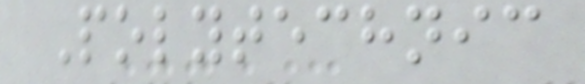Polytechnic
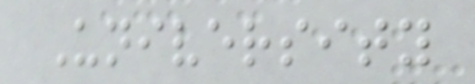University
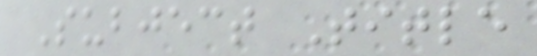Subject Title
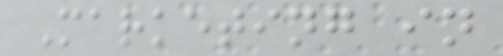Marketing in
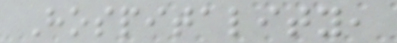Hospitality,
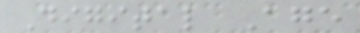Digital Age
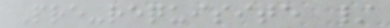Pre-requisite /
